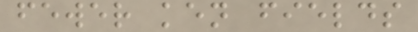fewer ken fields
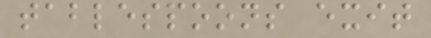tablespoons exit
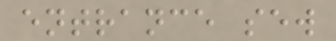entrance sew
